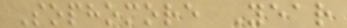Sophomore Year
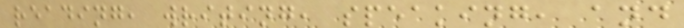reading, writing, speaking, and
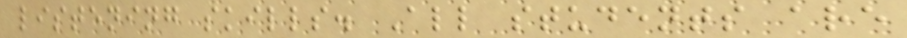listening skills. All students are
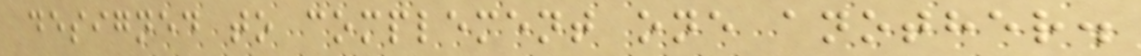designed to complement one another.
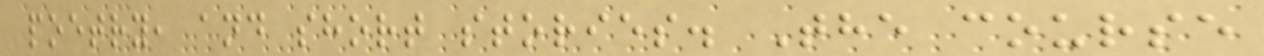poetry, and short stories. The course
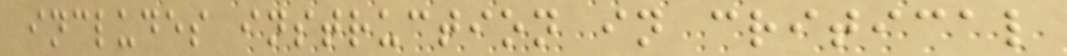includes instruction in critical
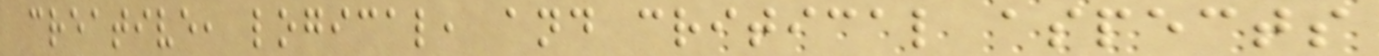creative, logical, and critical aspects
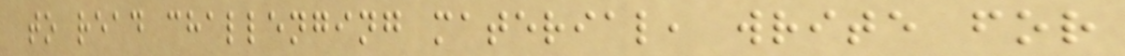to read challenging material, write for
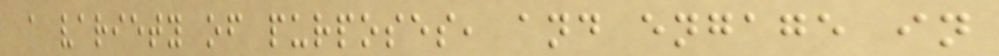a variety of purposes, and engage in
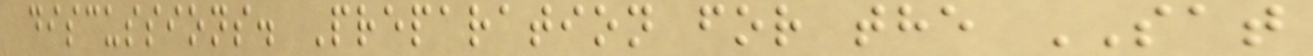discussions. Preparation for the SAT
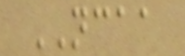NCAA
